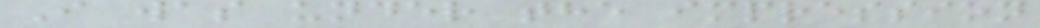I was under the impression
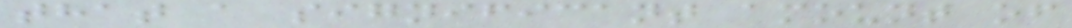that a significant amount of
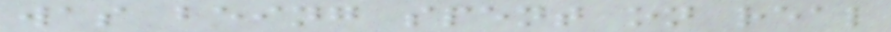was being spent on real
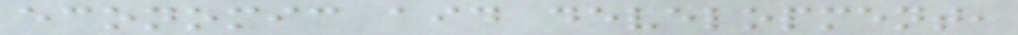economic aid development,
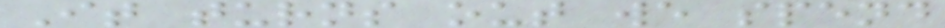It turns out we spend
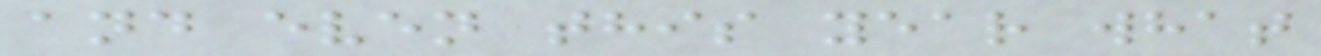and even this year what
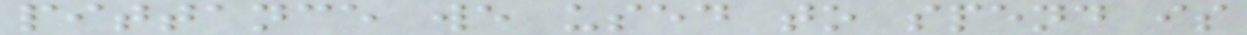pittance we used to spend is
